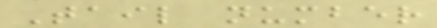Tail number
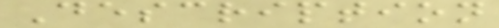Description
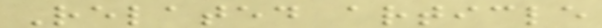Related article
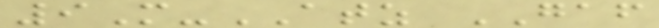9M-ATZ GAF
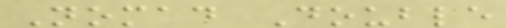Nomad Double
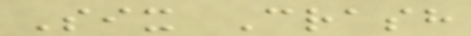Six Crash
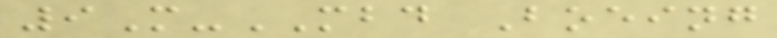9M-MBD Boeing
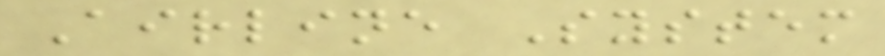Airline System
